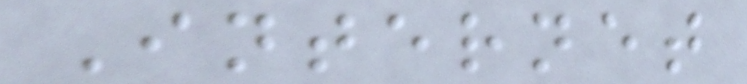Internet
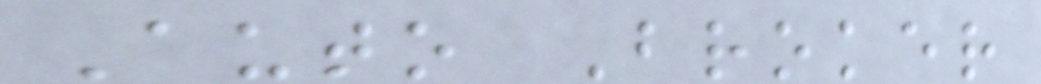Auto Broker
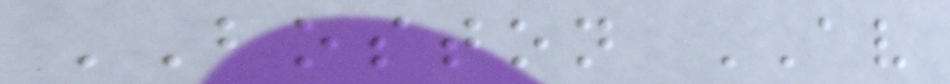BOSTON AV
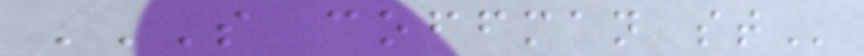S COFFMAN ST
